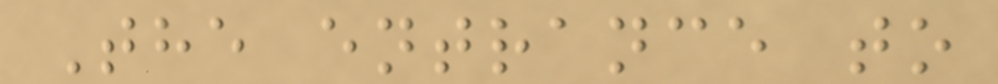The entrance to
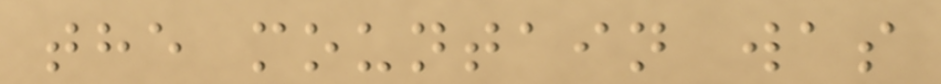the mountain was
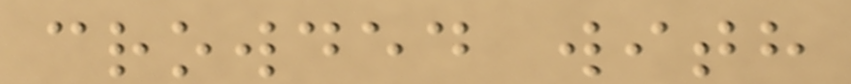crowded with
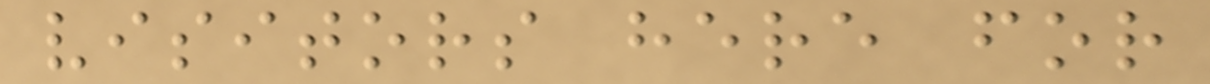visitors here for
